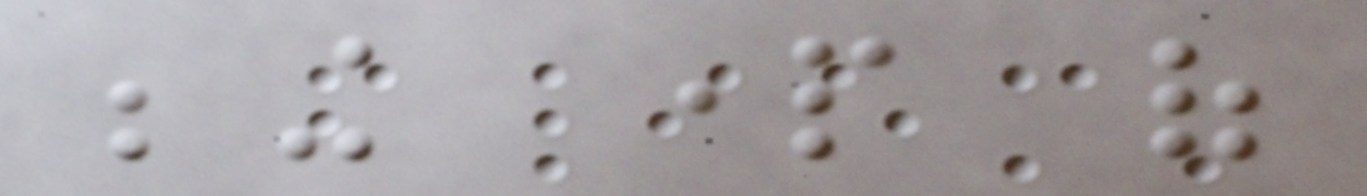being part of
